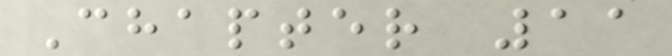Chapter 11
